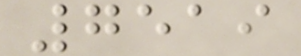7519
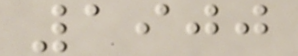1900
